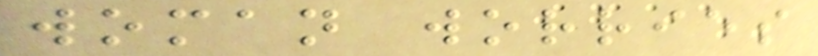woman worries
